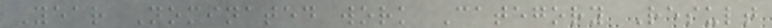Year Nominated work Category Result
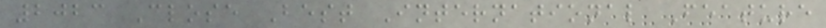2023 Close Best International Feature
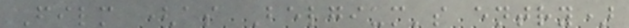Film (as Belgium's entry)
